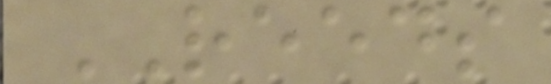REEDS
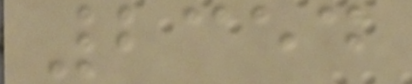2354
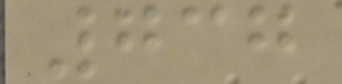737
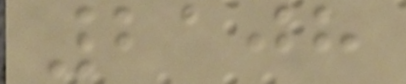2108
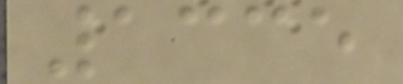1335
